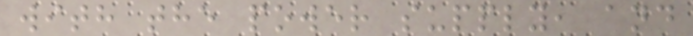with the power supply, and
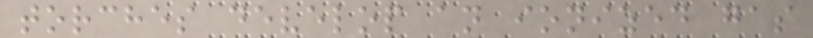torches develop an ionized gas
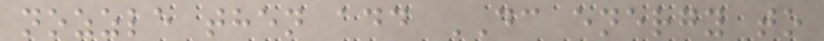nozzle then add DC energy to
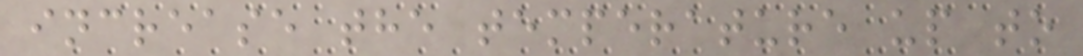increase the temperature up to
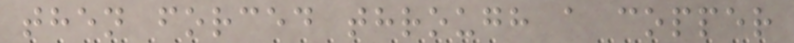then forced through a copper
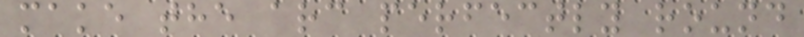make the arc perfectly round
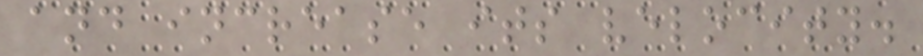and increase its velocity.
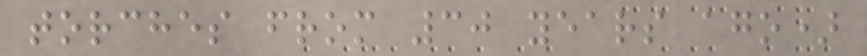torches from 30 years ago)
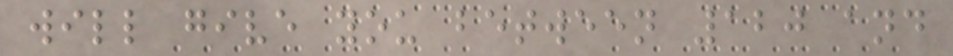will give you between 120 and
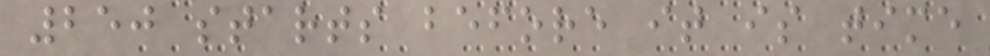250 starts before it is time
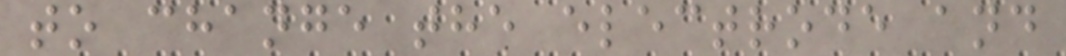to change the electrode and
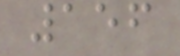156
